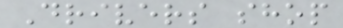Drivers shop
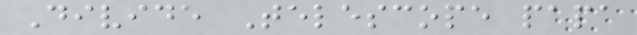Divide Telescope papa
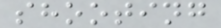shooting
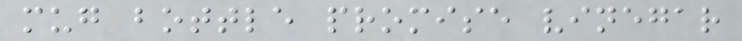mug bottle promise vinegar
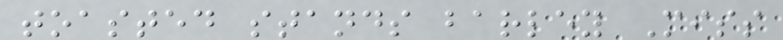toasted stands barley Miss
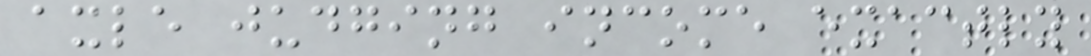axle judging income exactly
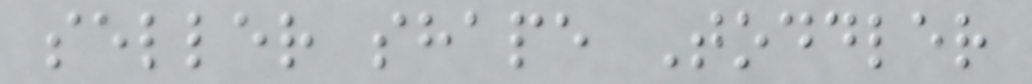seller shape Toddler
